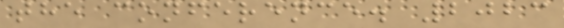the conference. 2023
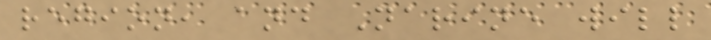region, and Narine will
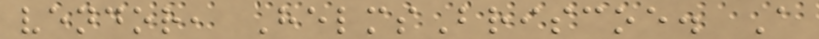vendor, HelmsBriscoe. A
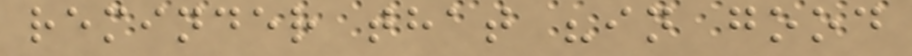reminder that "in good
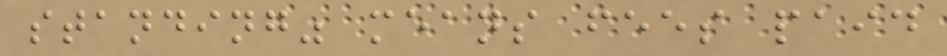standing" means fees paid
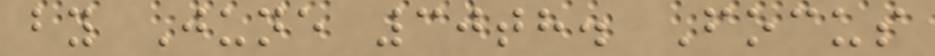by June 30th. Focus
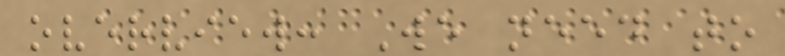overview: We need to
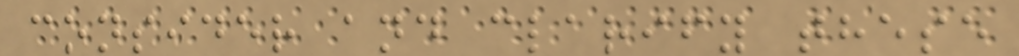consider and clarify these
